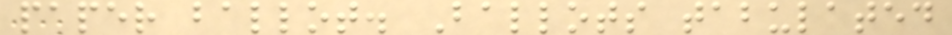paper ballot. Ballots tabulated
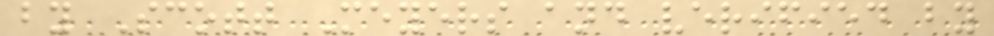by Scott Meyers and verified by
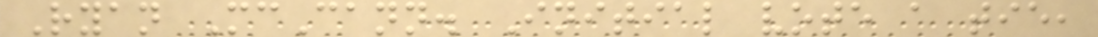Ryan McCann. Initial vote a tie,
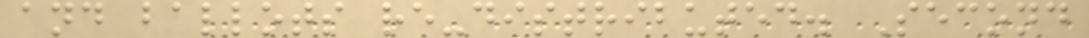and ballots re-distributed. Second
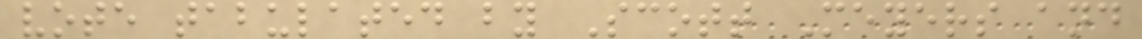vote tabulated by Scott Meyers and
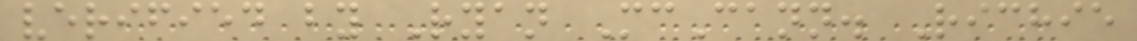verified by Ryan McCann. Richie
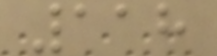118
